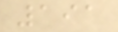191
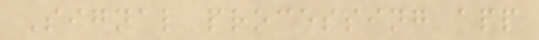Signal processing app
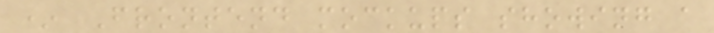* Frontend mockups showing a
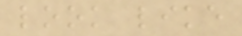look like
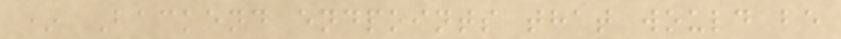* Backend endpoints that would be
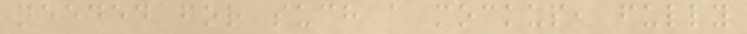needed for such a mockup, fully
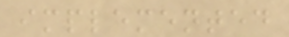implemented
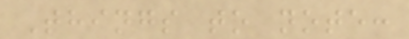Things to note:
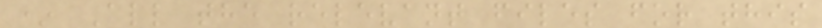* All the relevant files for this
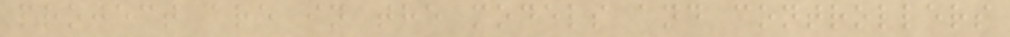project are in the models and controllers
